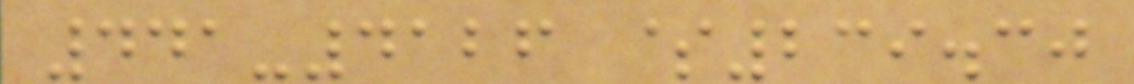441-4126 $239.30
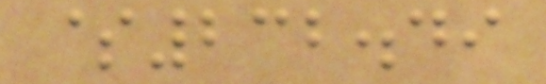$232.49
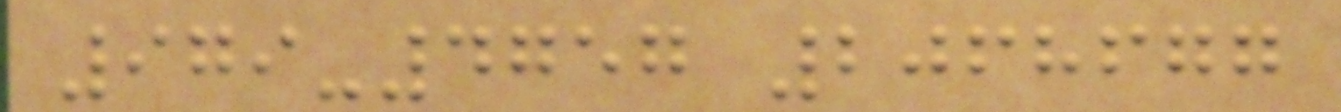979-4757 2068677
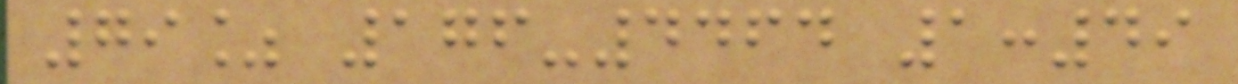79% 176-4464 1:49
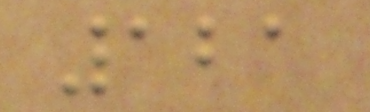121
